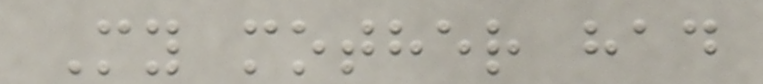My mother had
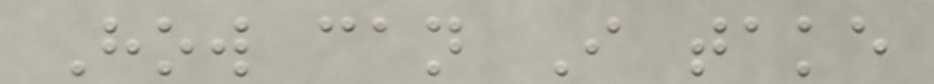How can I take
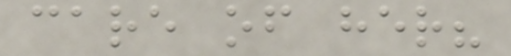care of her?
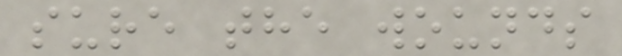sure the wounds
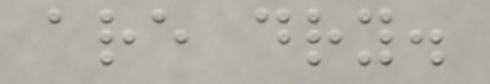are dry.
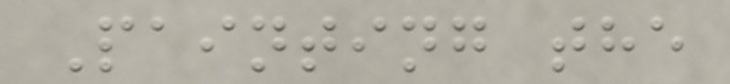Painting the
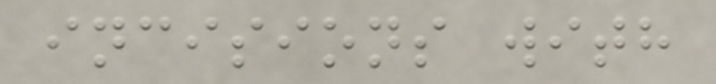incisions with
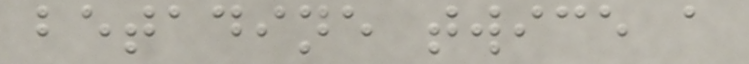betadine twice a
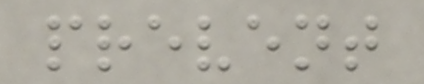prevent
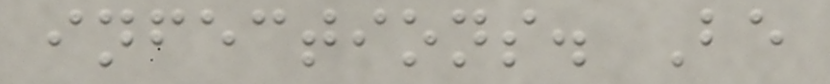infections. Be
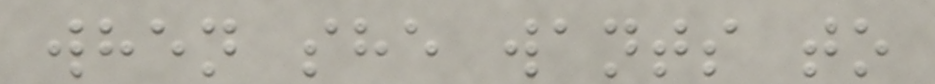when she wants to
